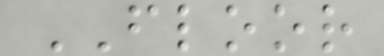FLOOR
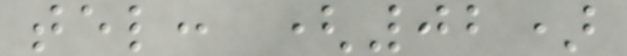tel: (02)
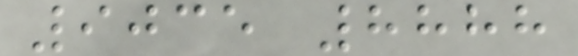9035 8888
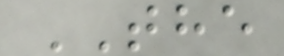THE
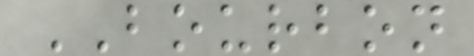BOURBON
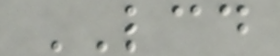LCD
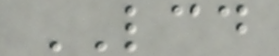LCD
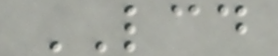LCD
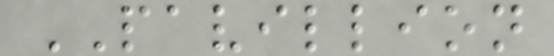PAVILLION
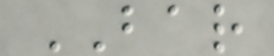BAR
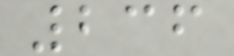236
